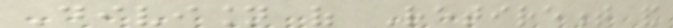Division of Retirement and
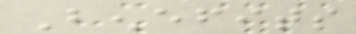Benefits
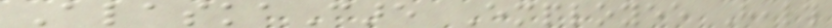AlaskaCare Employee Health
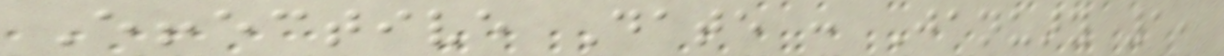Effective Date : January 1,
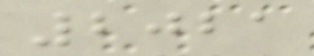2021
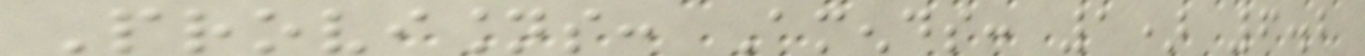Provisions: Amends: 1) 6.2
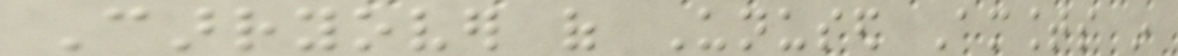Carryover of Unused Amounts in
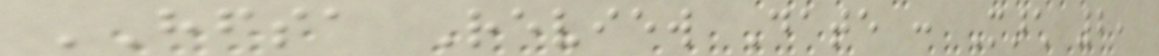HFSA Review Date : March 2,
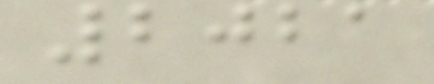2021
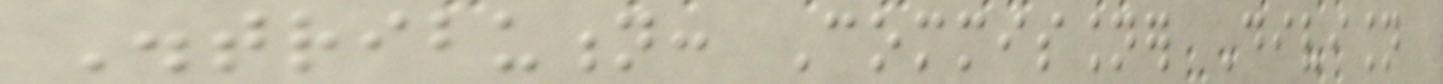Distribution: Commissioner Division
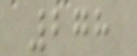278
